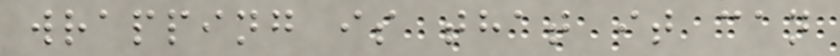wrapping is that it can
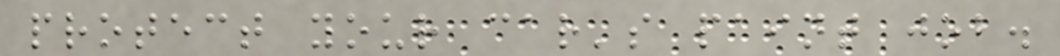protect your car's paint job.
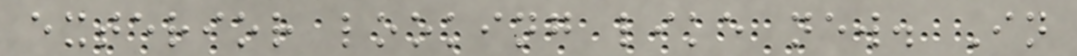exterior looking like new. In
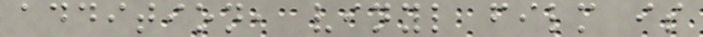addition, vinyl film is
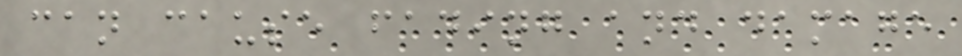can cause fading and damage
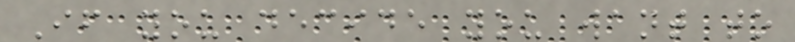If you decide you want to
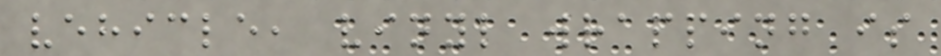vehicle, vinyl wrapping is
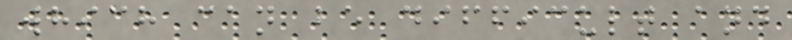which can be difficult and
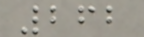262
